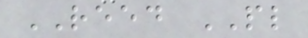REED PL
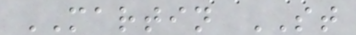MARTIN ST
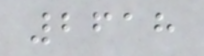2618
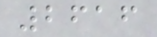2616
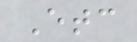Etc
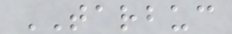TARBUC
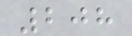208
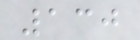130
